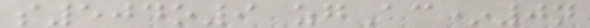s504o9 zgAc*0n
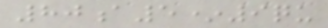80a5*9qu
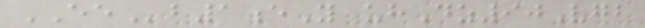EEb1eY uhDz90Vgb
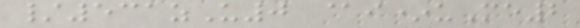/531zU0 @i*uMe2
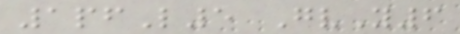1pfL5 GvY6
